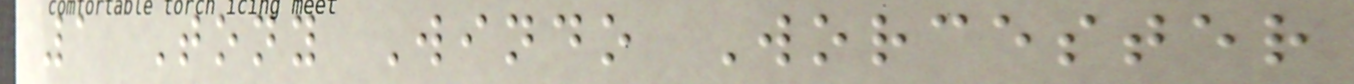1 Tony Windo Worcester
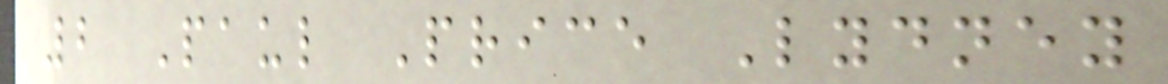2 Paul Price Lydney
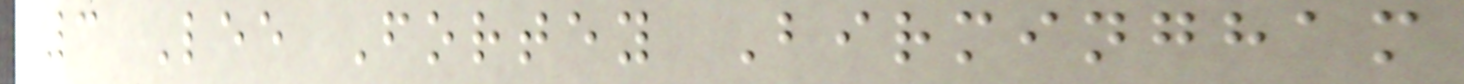3 Lee Fortey Birmingham
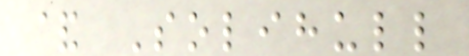& Solihull
